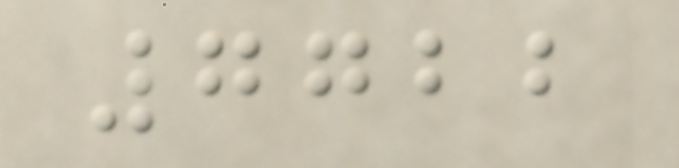7722
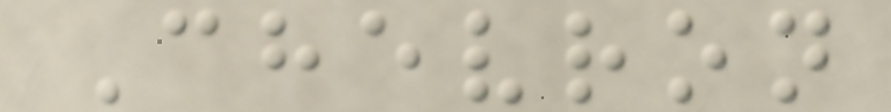Chevron
